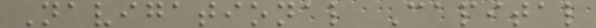Navigational Capital
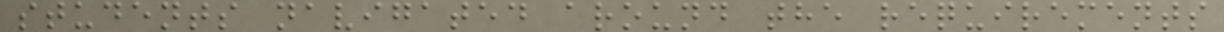students navigated around the requirements
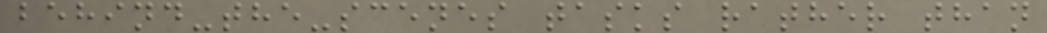behind-the-scenes tasks rather than
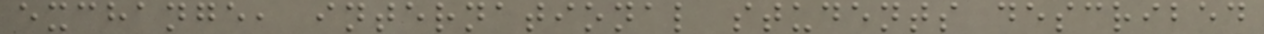exchange, international students described
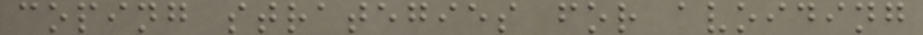coping strategies for avoiding
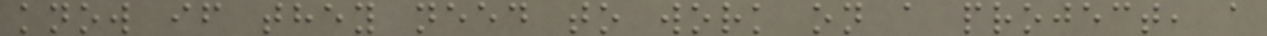know if they need to work on a project, a
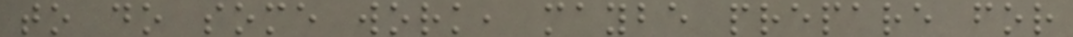to do some work, maybe prepare for
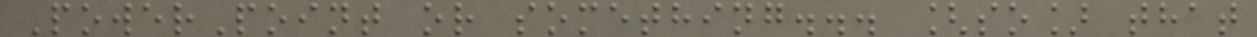PowerPoint or something... [so] that
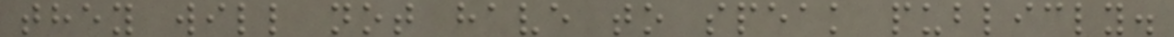they will not have to speak publicly.
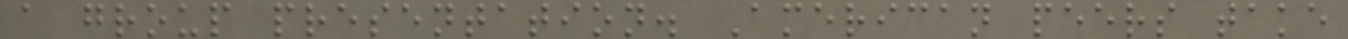a group presentation. American peers take
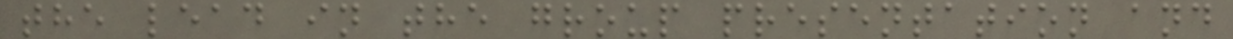the lead in the group presentation and
